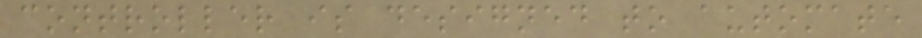controller is designed to automate
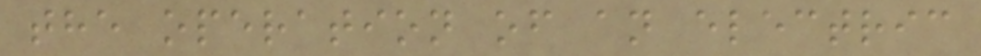the operation of an electric
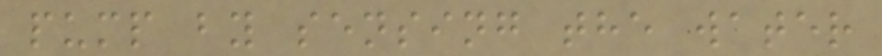pump by sensing the water
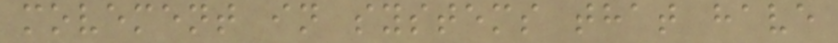movement in systems that have
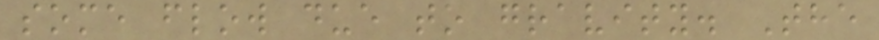some flow due to gravity. The
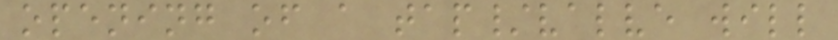opening of a tap/valve will
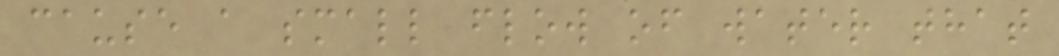cause a small flow of water that
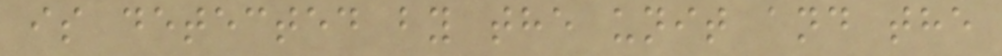is detected by the unit and the
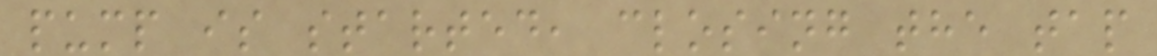pump is started, closing the tap
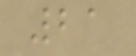21
